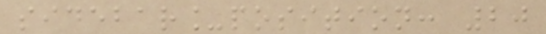sidebar_position: 20
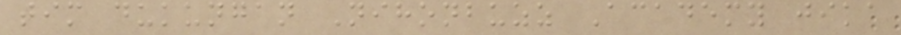tim dukungan Nihonbuzz Academy jika
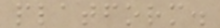platform.
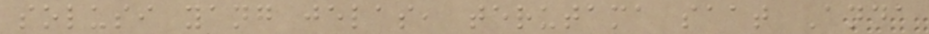solusi yang jelas, terutama saat Anda
